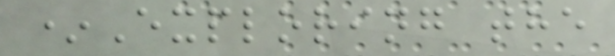*Exploring the
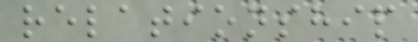relationship
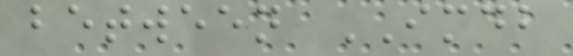between IMDB
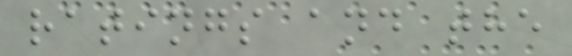ratings and the
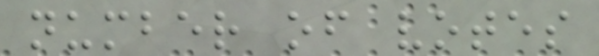number of votes
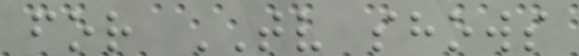for TV shows
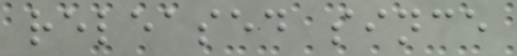released since
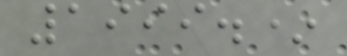1999.*
